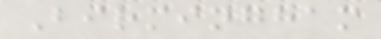Birmingham
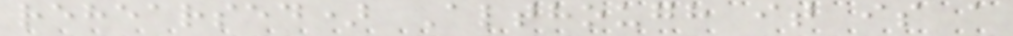rehearsed) Although it is a
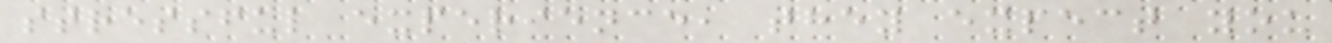stressful experience, they expect you
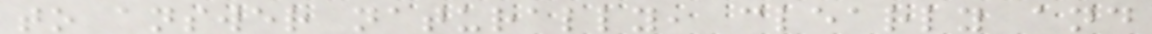to answer naturally, clearly and
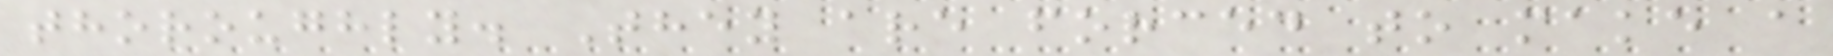thoroughly. They are forced to make a
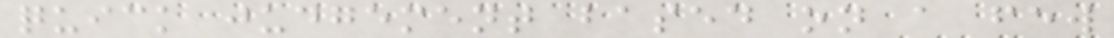quick judgement based on a few
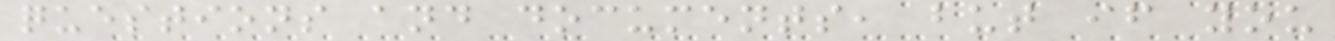questions and documents, but if you
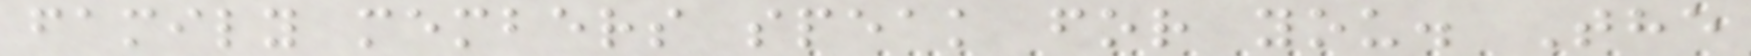family members speak for you. The
